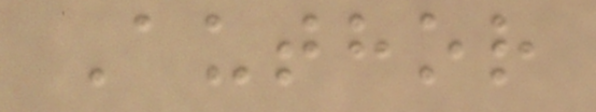Author
